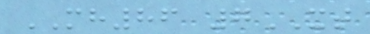MH86 7XT
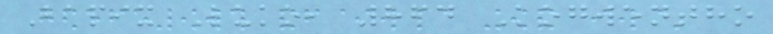Bapix Luko, 864 Kogwentho
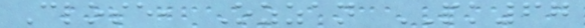Close, Ozzan PK67
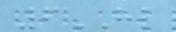6HL
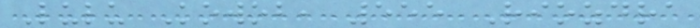Lulu Kowob, 555 Riozdra
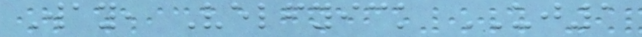Way, Velfyick UJ1
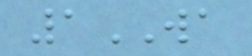1WA
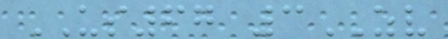US67 3ZV
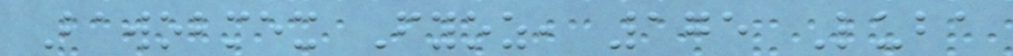Bawobmex Fyoz, 175 Luba
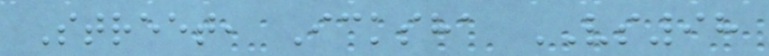Street, Icksha VS98
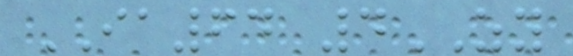IA64 4ZY
